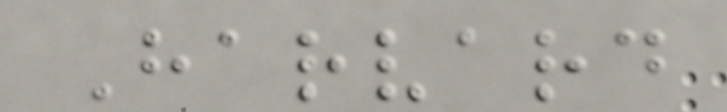Harvard
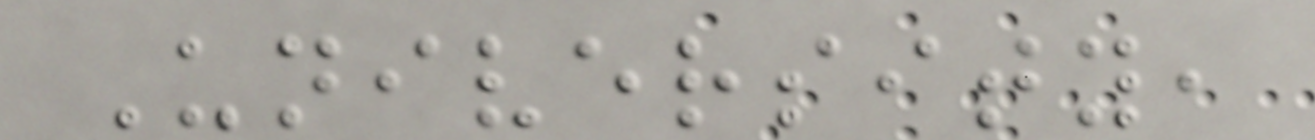University,
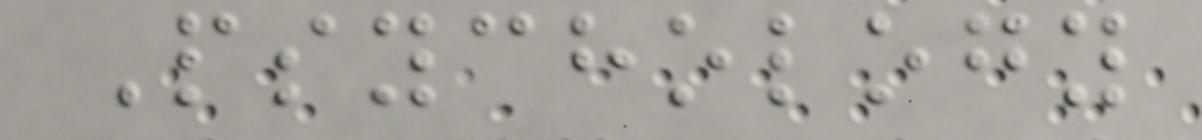Psychology
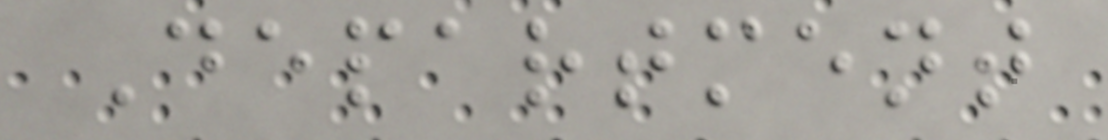Department
